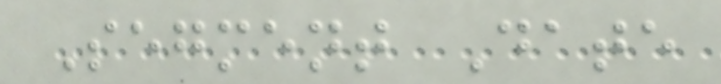Segment Date
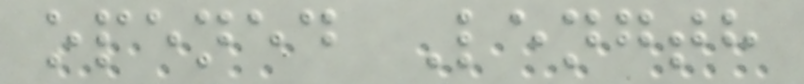opened Length
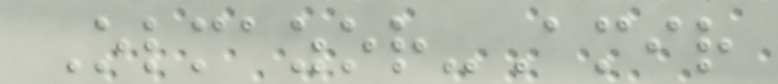Olmazor-Amir
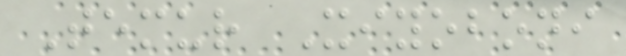Temur Xiyoboni
